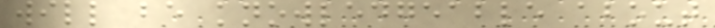will be knowledgeable about
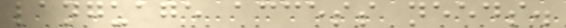language access needs.
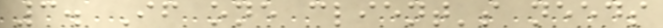3. If one client's needs
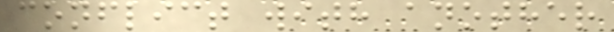conflict with another
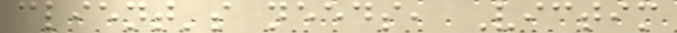client's needs, Victim
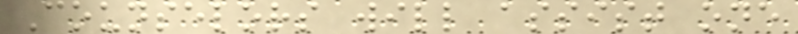Counselors will assist one
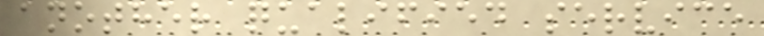another qualified service
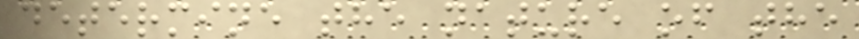determine the nature of the
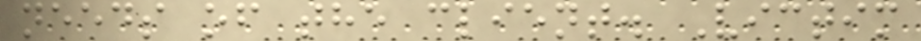needs of the client. Victim
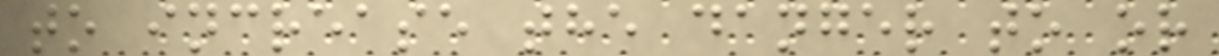to increase the danger to or
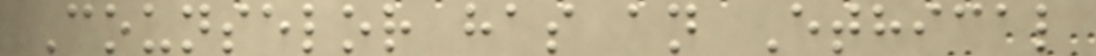Counselor has an Ethical
